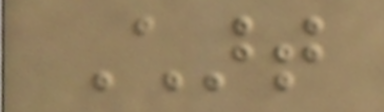Chart
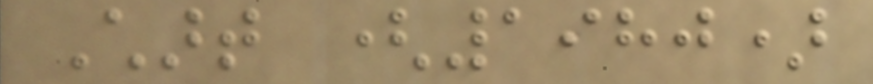Chart (1980)
